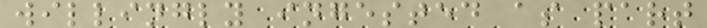willingly ingested as part
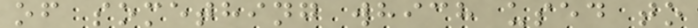of something which used to
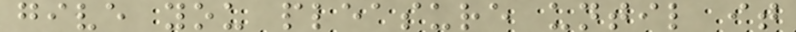give you pleasure until it
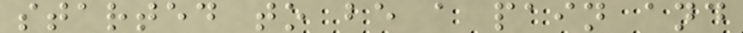started to be a pain and
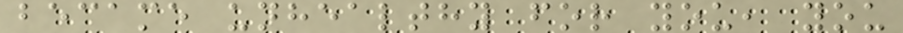became unhealthy for you, you
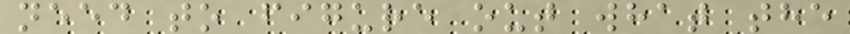need to figure out what the
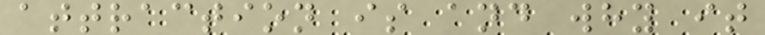attraction is and why it
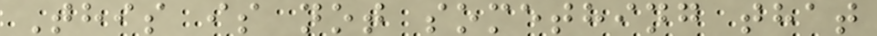This is not something that
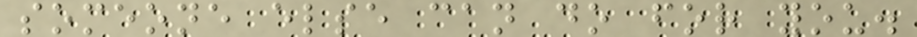someone else can do for you.
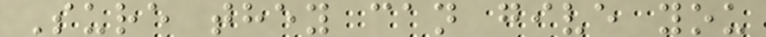Sure they can give you
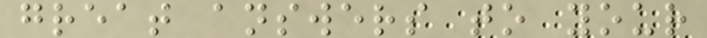great answers to your
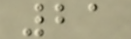21
